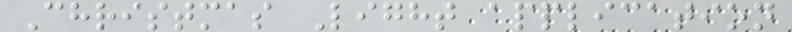Christmas Light application
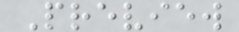Preview
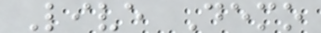Live Demo
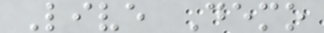Live Demo
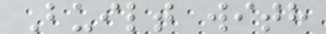Built with
